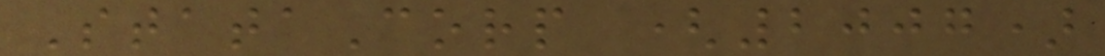StataCorp (2007)
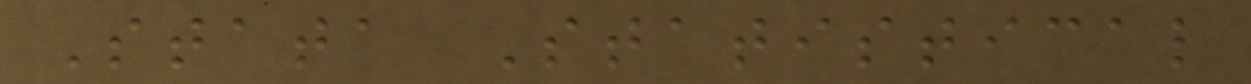Stata Statistical
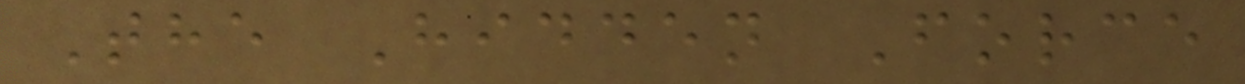The Hidden Force
